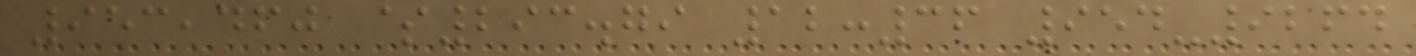953,460 $293.79 12:36 954-9264
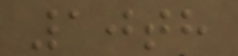10th
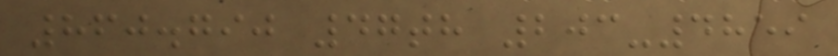860.790 47th 203-4859
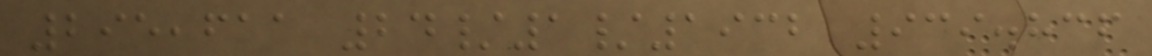295,611 24/1/1932 939.836
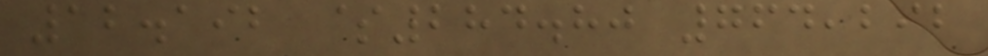12.192 $284.80 764,292
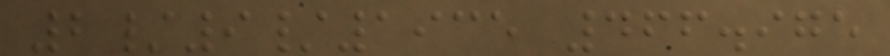2/9/1935 466.975
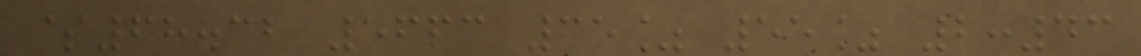$68.32 5663 35% 55% 2:43
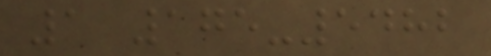1 175-5482
